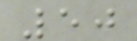50
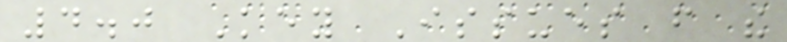4.0 Key Issues from the
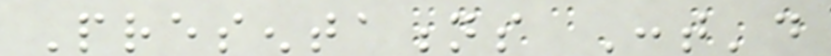Presentations Cont'd
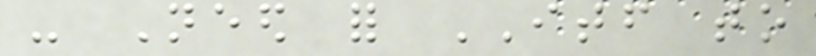- Need for ITF to
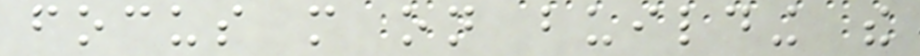focus more on building the
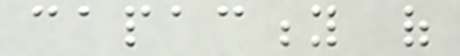capacity of
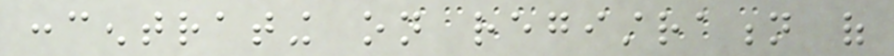concentrating on registration of
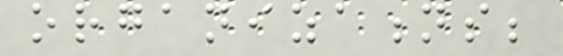organizations;
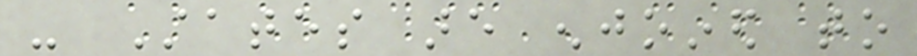- States are enjoined to
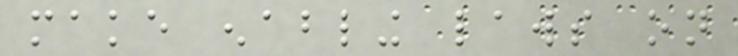make enabling laws on
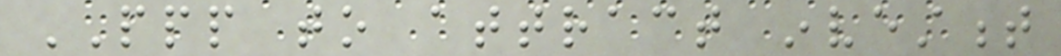PPP to attract investment
